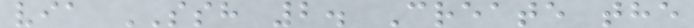via SSH 2. Create the
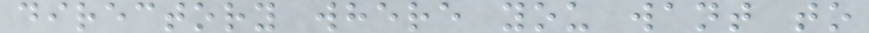directory where you want to
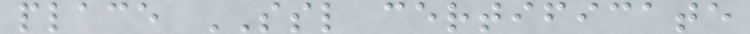place SSL certificate
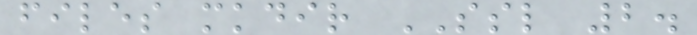files mkdir SSL 2.
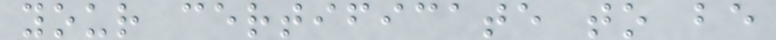your certificate to be
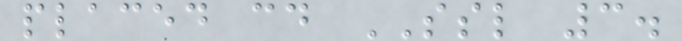placed cd SSL 3.
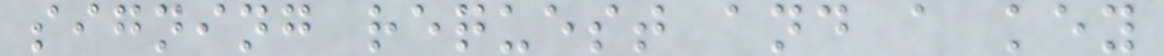signing request and a key
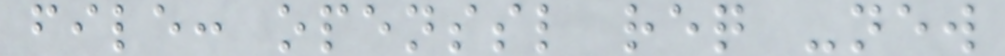file: openssl req -new
